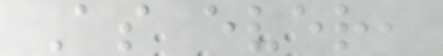As ever,
